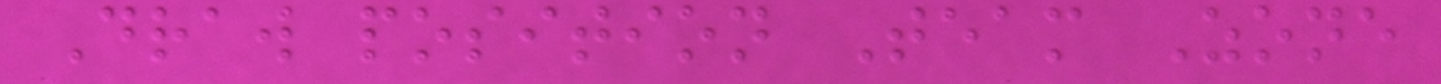Draw position Team Zone
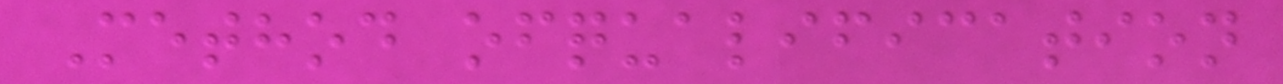Method ofqualification
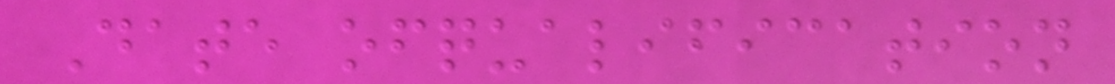Date ofqualification
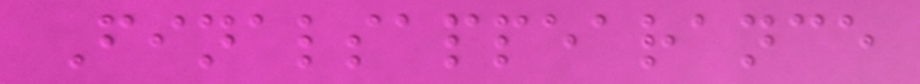Finalsappearance
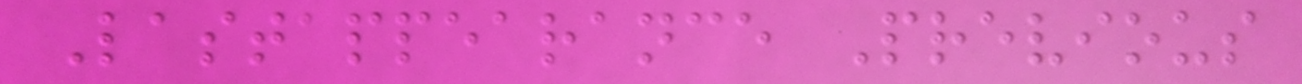Lastappearance Previous
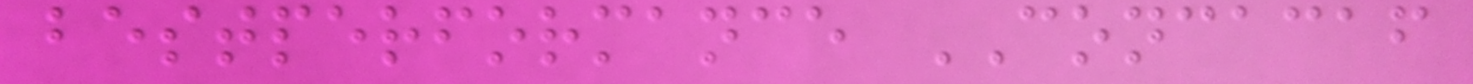bestperformance CONCACAF
